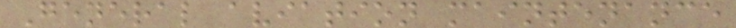General aviation maintenance
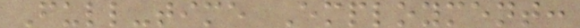Full-time Employment:
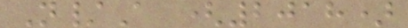N/A (2018)
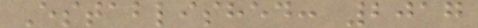Established: 2017
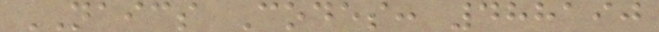NAICS Codes: 488190
